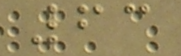63
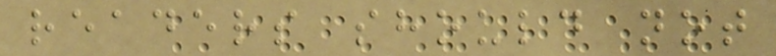readers should not
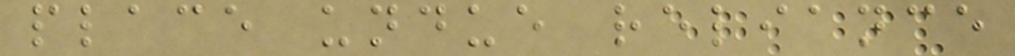place undue reliance
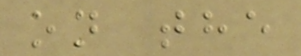on the
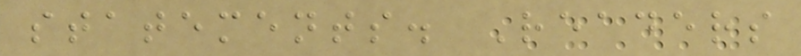statements. Readers
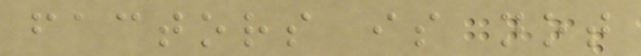factors is not
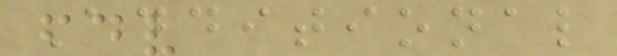Additional
